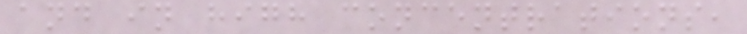and in high concentrations,
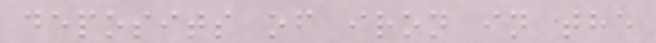deposits of iron in the
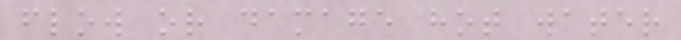flow or damage hot water
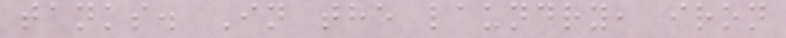tanks. In the laundry, iron
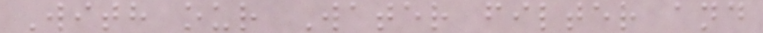With our Water filter and
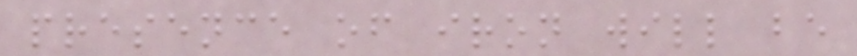presence of iron will be
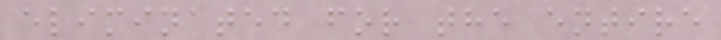eliminated for the entire
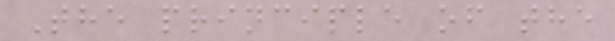The principle of the
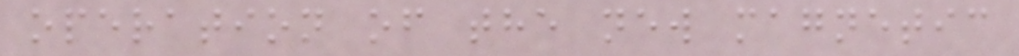operation of the new magnetic
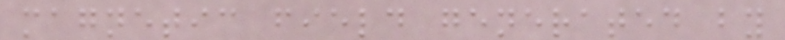magnetic field generated by
